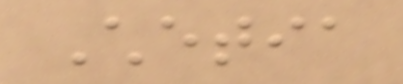Chetia
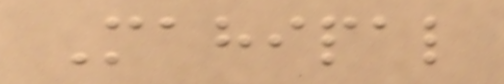Mahipal
